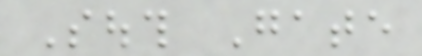South Gate
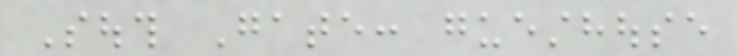South Gate: guesthouse
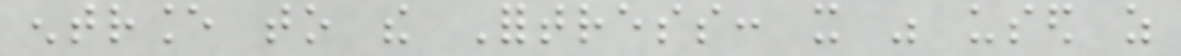entrance to the Fortress: it was used as
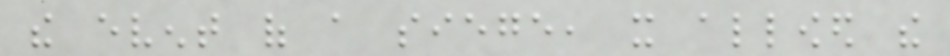the event of a siege, it allowed the
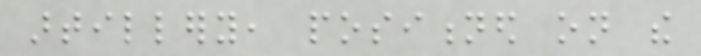artillery, positioned on the
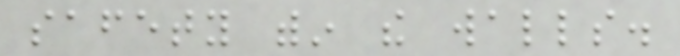safety within the walls.
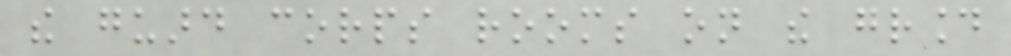the guard corps rooms on the ground
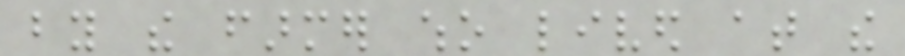by the farmer who lived at the
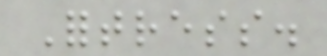Fortress.
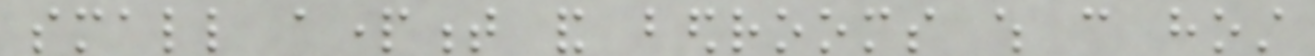small apartment and bedrooms which can host
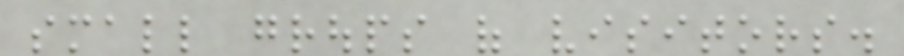small groups of visitors.
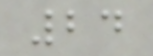24
